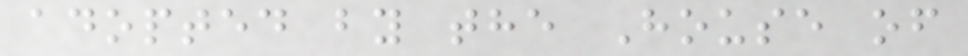adopted by the House of
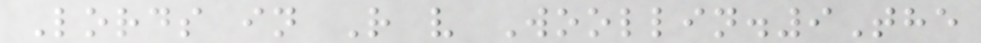Lords in R v Woollin.9The
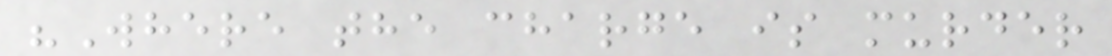"Where the charge is murder
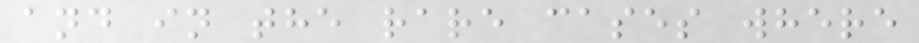and in the rare cases where
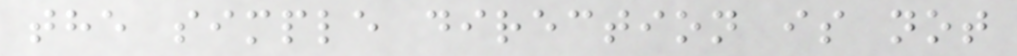the simple direction is not
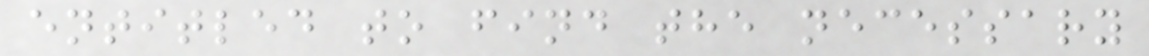entitled to find the necessary
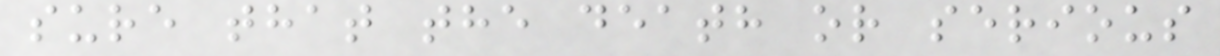sure that the death or serious
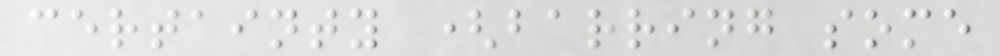certainty (barring some
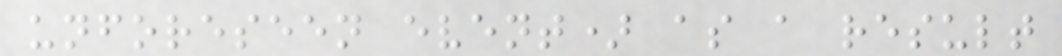unforeseen event) as a result
